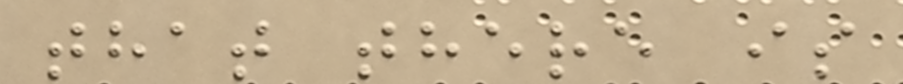that there is
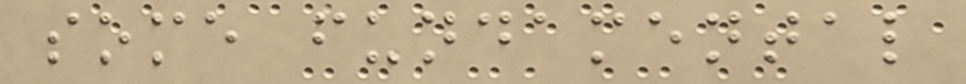some fundamental
